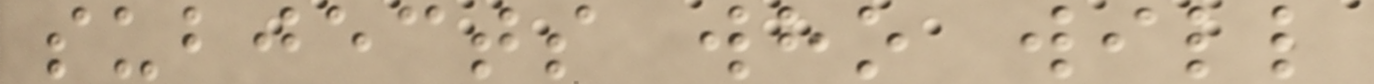subjects who will
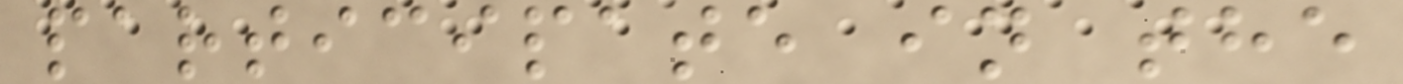participate in the
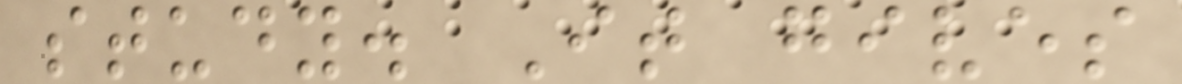study. It gives
